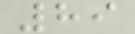89
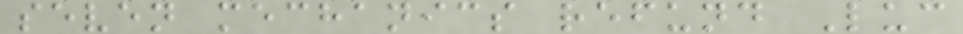seven mechanics refund Luc
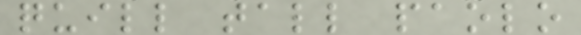quill tall paolo
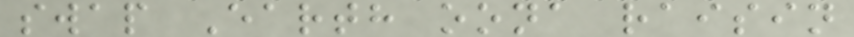swap Earth oona raisin
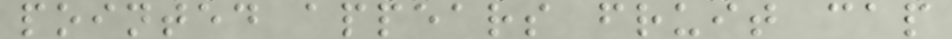pointed appears fruit cap
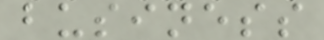business
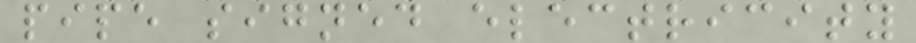pipe signed electricity
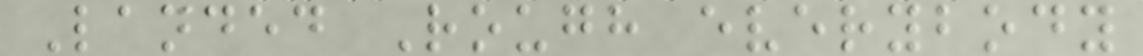Landed Rough everybody
